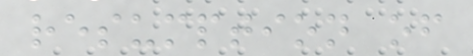resumption of
